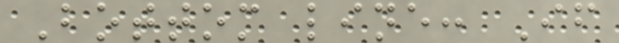Bottom line: If
